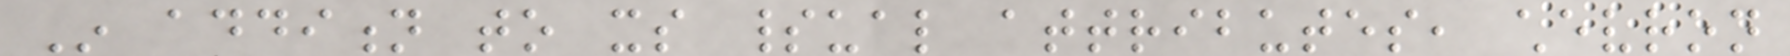In addition to its spiritual attributes, chevron
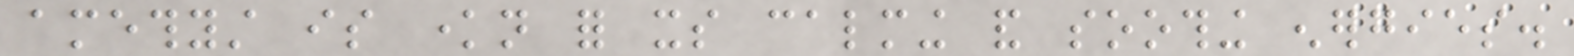amethyst is known for its calming and soothing energies.
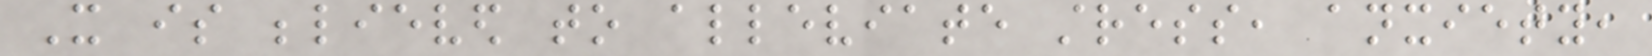It is believed to alleviate stress, anxiety,
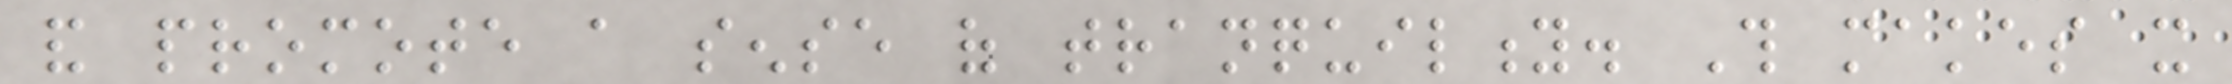and promote a sense of tranquility. This makes it
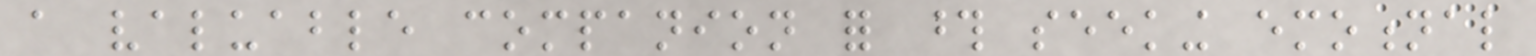a valuable companion for those seeking emotional
